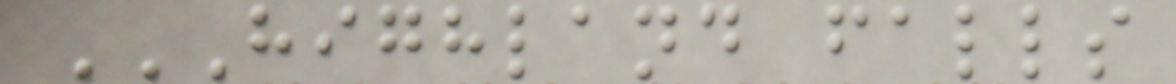HIGHLAND FALLS
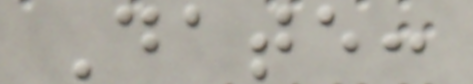Date:
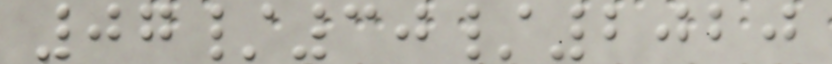07/30/2020
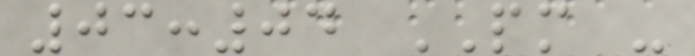03:04 PM -
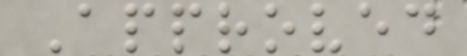Approved
